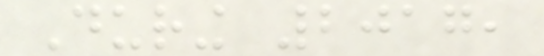During 2017,
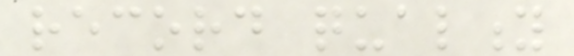record quality
